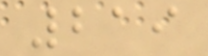219
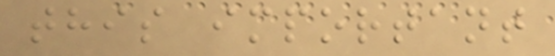this important
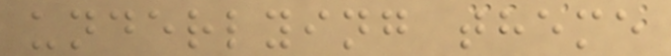underlying theme
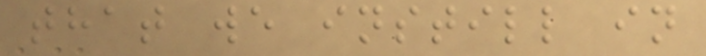that we instill in
